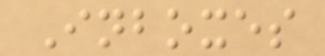Inboxes
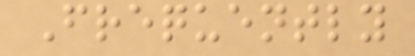Frequently
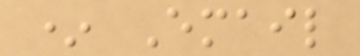* Email
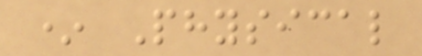* Physical
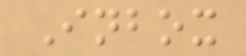Inbox
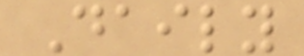Daily
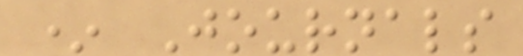* Journals
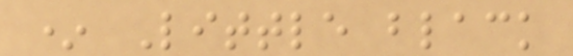* Little black
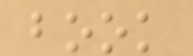book
